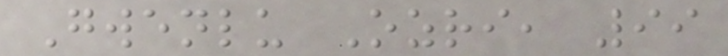Gwenlu Ozri, 99
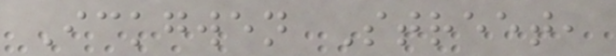Ickgwen Street,
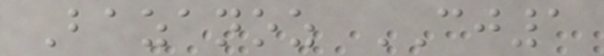Bazanoz CJ1
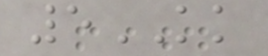5KK
